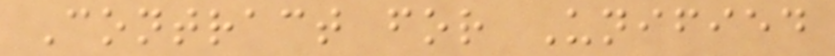Contract for Unified
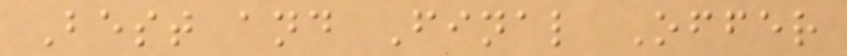Best and Final Offer
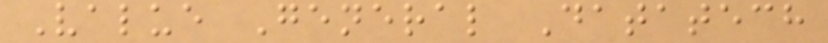Value General Datatech
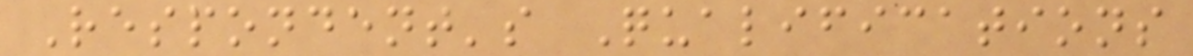Respondent's Qualifications
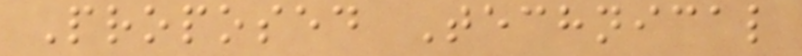Proposed Technical
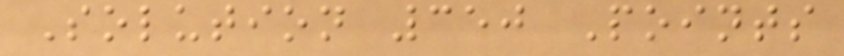Solution 350 Points
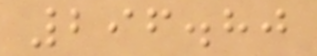296.80
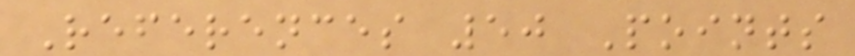References 50 Points
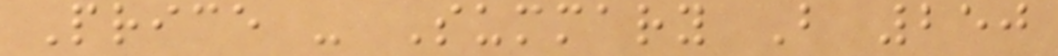Price - Summary B 250
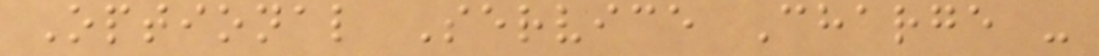Optional Service Charge -
